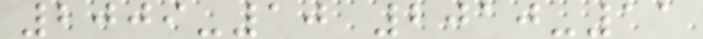2009-10 2010-11
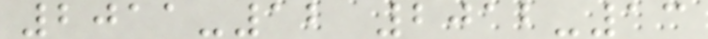2011-12 2012-13
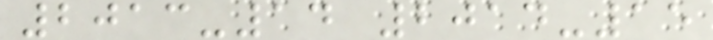2013-14 2014-15
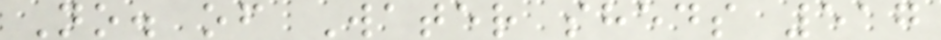No. of Water sheds 517
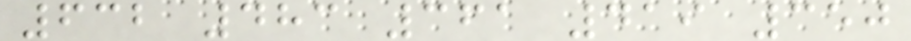632 483 361 419 350
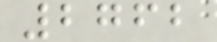2762
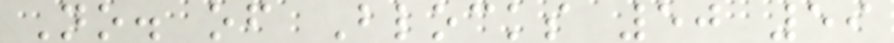No. of Blocks 50 59
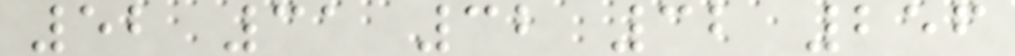52 31 32 32 256
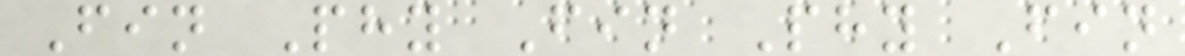Fin Phy Fin Phy Fin
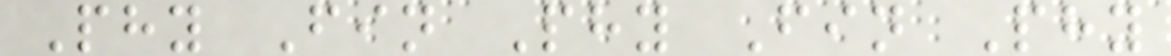Phy Fin Phy Fin Phy
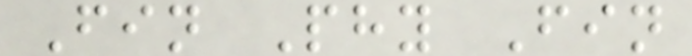Fin Phy Fin
